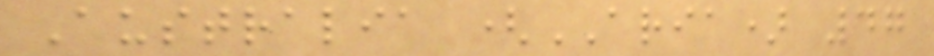Australia (ARIA) 47
